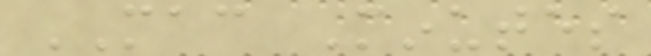MAC Minutes
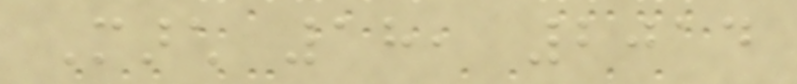March 18, 2014
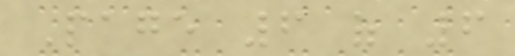Page 6 of 6
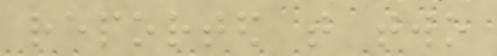reported that two
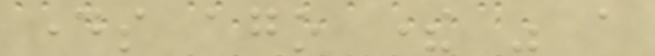days ago there was a
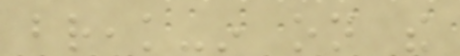break-in on the
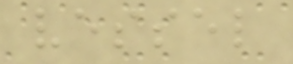vessel
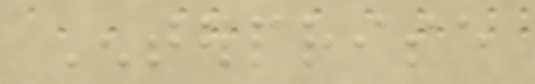Enterprise
